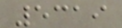5319
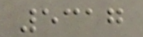5317
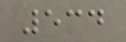534
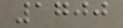1700
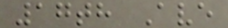17th Ave
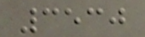3530
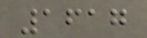1617
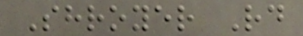Shroyer Rd
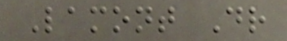Lamont Dr
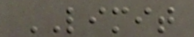LIMIT
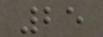25
